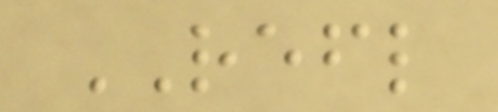REFL
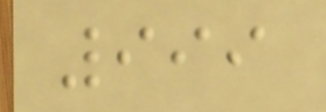999
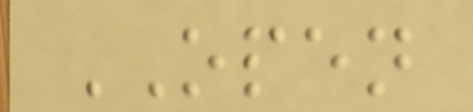OPEN
